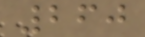260
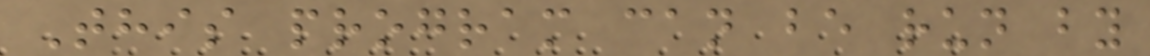This program can be run by
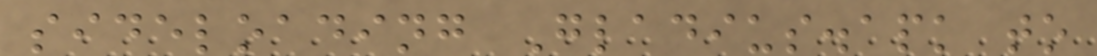sideloading Gladius.apk to
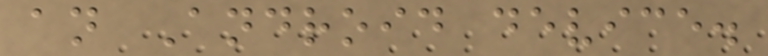an Android device.
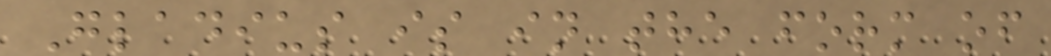Gladius is in the form of
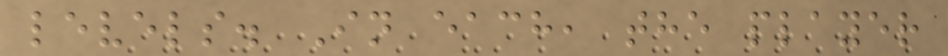levels. In each, the player
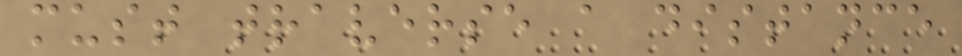must traverse a distance
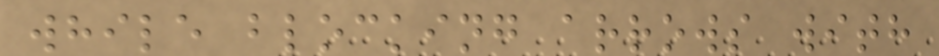while blocking arrows with
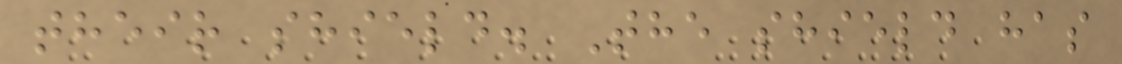their shield. The shield has
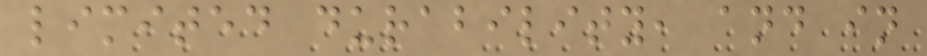limited durability, and in
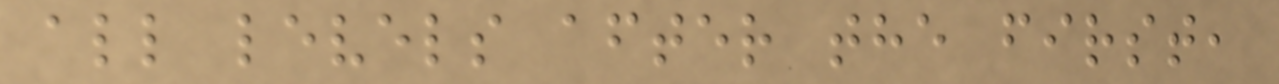all levels after the first,
